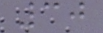30
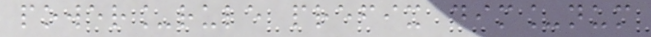power_rule prefix dim_num
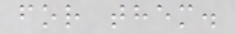for them.
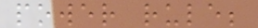power rule;
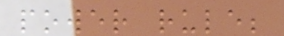power rule;
